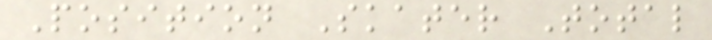Position Skater Total
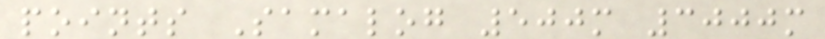points Samalog 500m 3000m
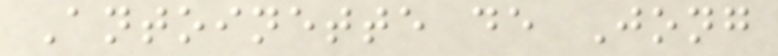Antoinette de Jong
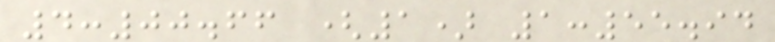4:00.66 (1) 1:55.94
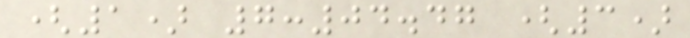(1) 7:04.47 (3)
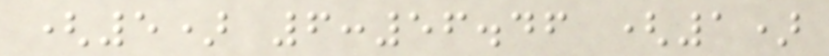(5) 6:56.46 (1)
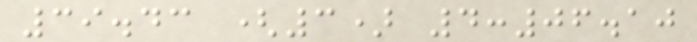39.43 (3) 4:06.10
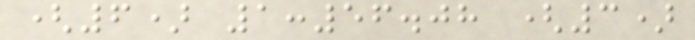(6) 1:56.08 (3)
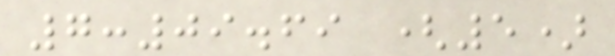7:09.69 (5)
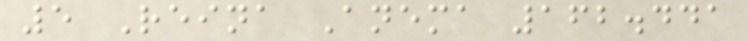5 Reina Anema 162.441
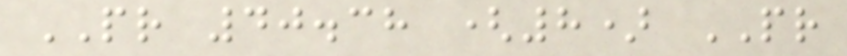PR 40.38 (8) PR
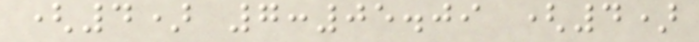(4) 7:05.09 (4)
